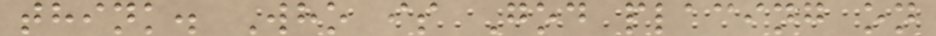think. Who is God placing on
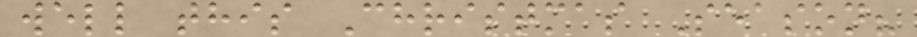well this Christmas Season?
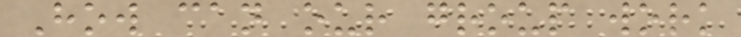How can our group work
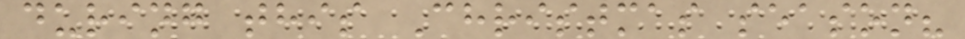during this Christmas season?
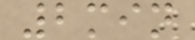2min
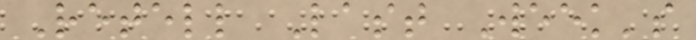Retell Last Week's
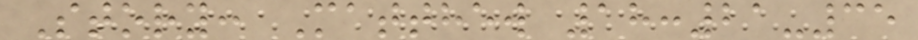Story: Matthew 18:21-35
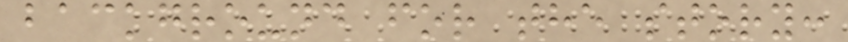background for the story:
